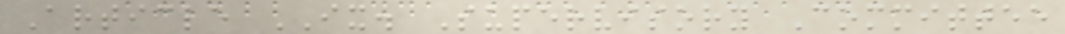Article IX. Supervisory Committee
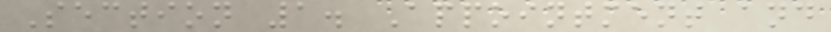Section 1. Appointment and
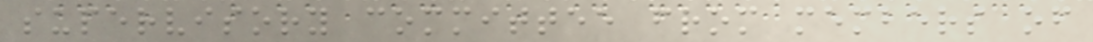supervisory committee from members of
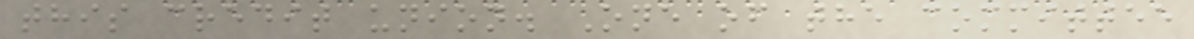this credit union. One of the committee
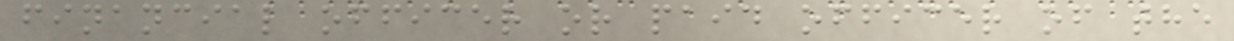financial officer or paid officer of the
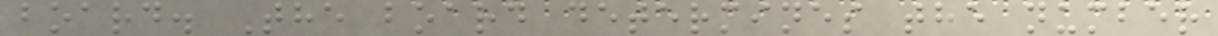board. The board determines the number
